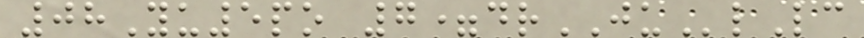08Yu5po 7=drJUlLc
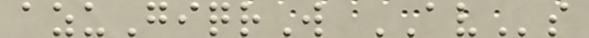azuGiqrW AVs
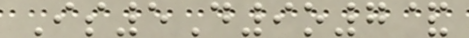Is5D9o7&
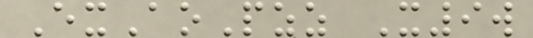ExAoPzz X9w
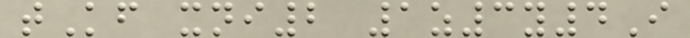tKf xni2 1z3y4I
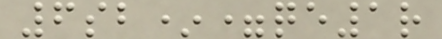6sb*=qe1r
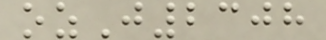ozJ2308
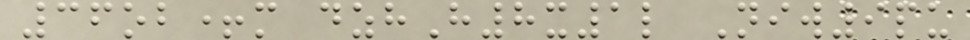36ob+m dzhH8x1l Niw9pu
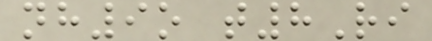nh9o t8Ri
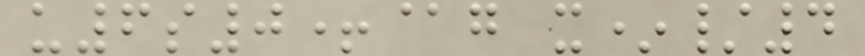u6s0+@g x*/4
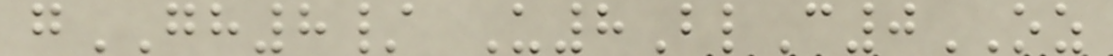gGH8/ U8BlC0OZ
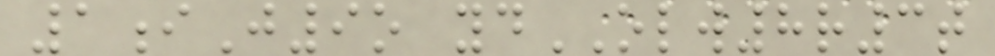1iJ9o ydOLW8r3t
